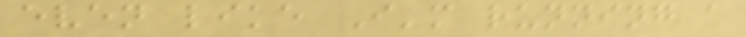even like I'm running a
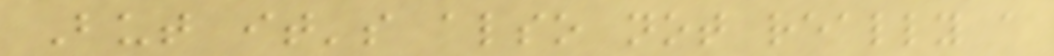But it's also not really a
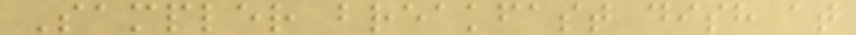Sampler breakfast dish at
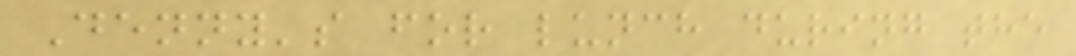Denny's for lunch during the
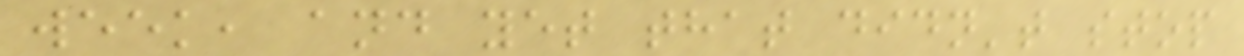week, and yet that didn't stop
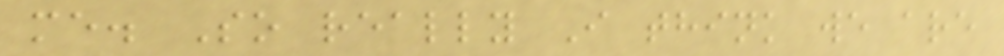me. So really I think we are
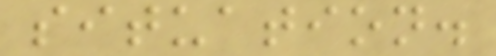situation.
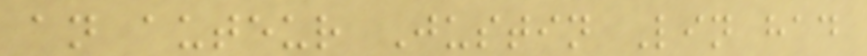an auteur Justin Lin had
